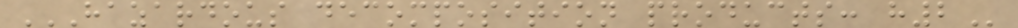HAZARDOUS DECOMPOSITION PRODUCTS: H2
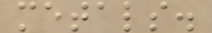metals.
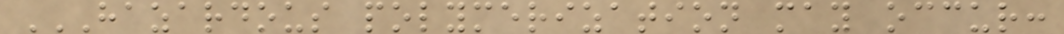HAZARDOUS POLYMERIZATION MAY OCCUR:
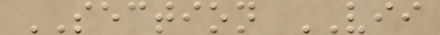SECTION VII
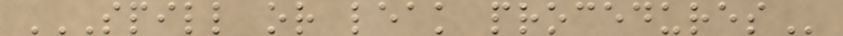SPILL OR LEAK PROCEDURES
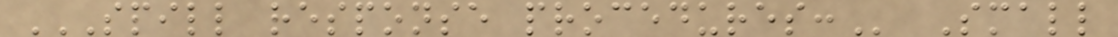SPILL RESPONSE PROCEDURES: Small
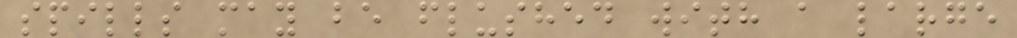spills may be flushed with a large
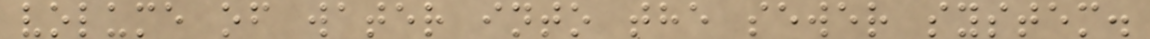volume of water into the sewer system.
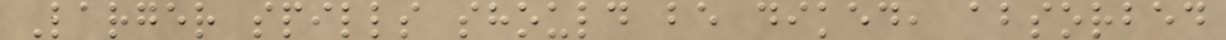Larger spills should be diked, absorbed
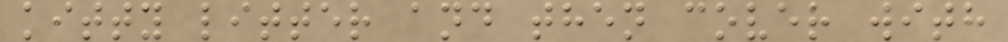kitty litter and then cover with
